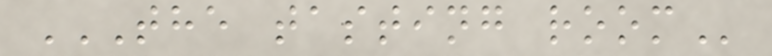THE TASTING ROOM
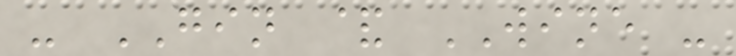- GIN & WINE -
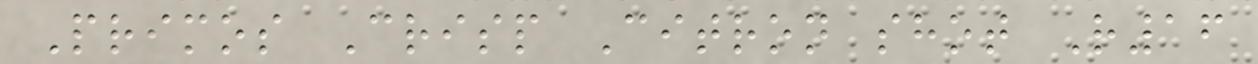Primos Crisp Citron shot R16
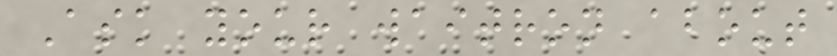Ask your waitron about
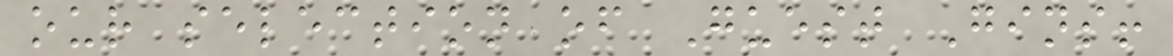our selection of Guest Gins!
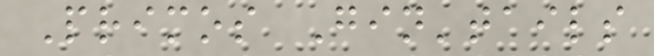Primos Gin'tails
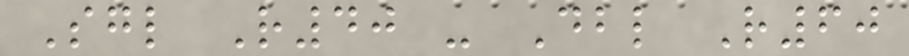Sgl R40 - Dbl R60
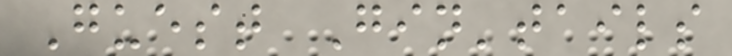Guest Gin'tails
